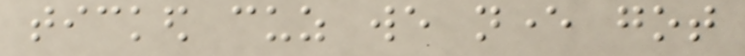ticked cuz we never got
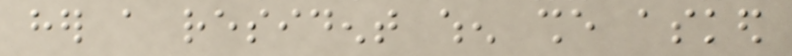her a resident when she asked
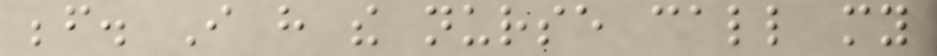before. I have the nurse call my
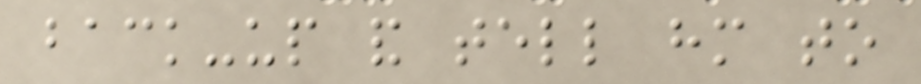back-up and tell him to
